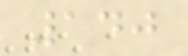140
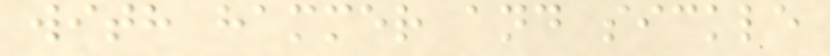with hammer and sickle
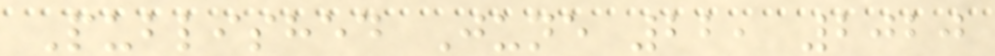Published June 22, 2020
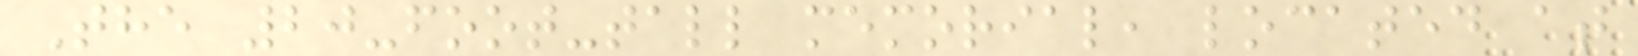The 20-foot-tall memorial, located at
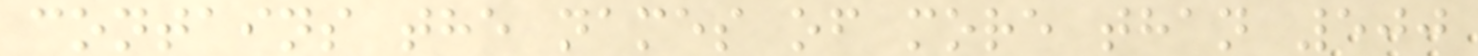contains the names of more than 500
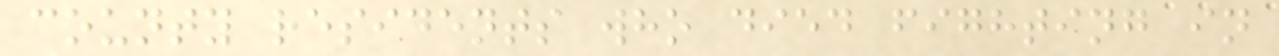county residents who died fighting in
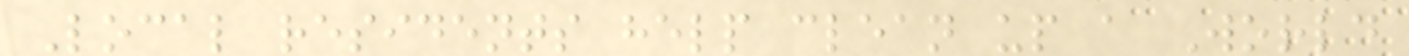Local residents help clean up a World
